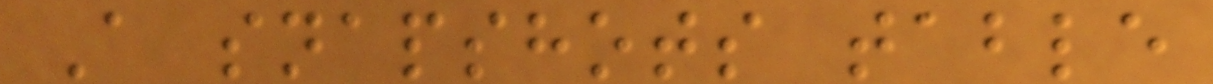A snapshots table
